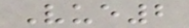Vue2
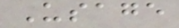Usage
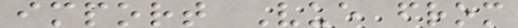import Vue from
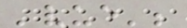'vue';
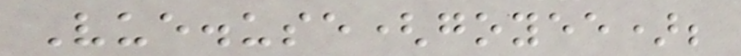Vue.use(goyee);
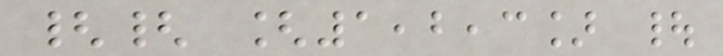{{ [1,2,3] |
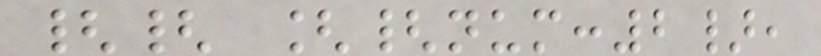{{ [{num:2},
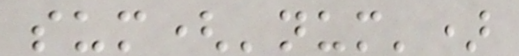sum('num')
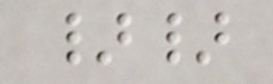}}
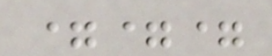===
